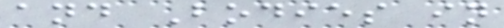and Bodies in
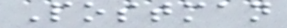Postman
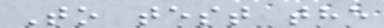To test the
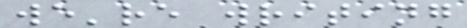we're writing
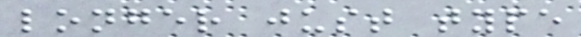longer just type
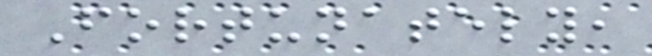Fortunately,
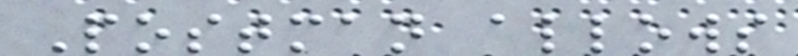Postman allows
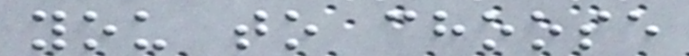you to choose
